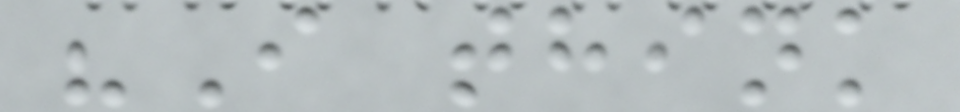"I think
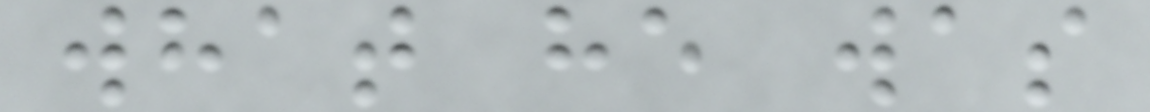what he was
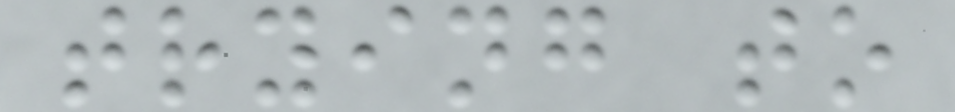trying to
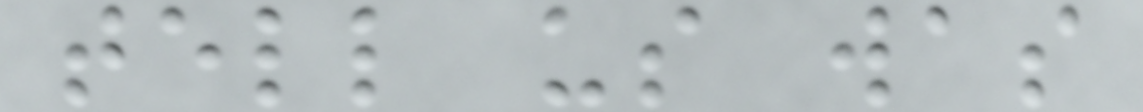tell us was
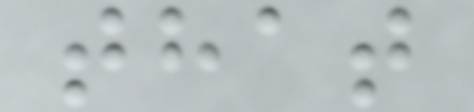that
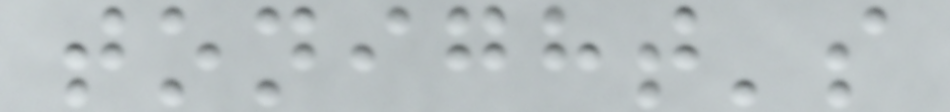tonight's
